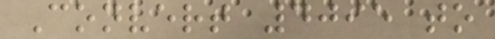Convert 4095 to
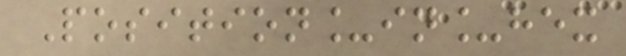Position_in_hex
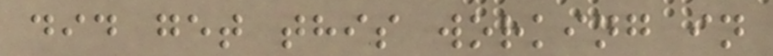did get this working in
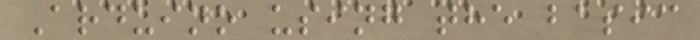Arduino using the basic
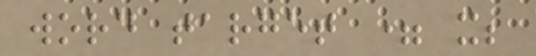word target = x;
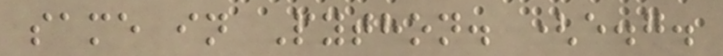same in Python. (e.g.
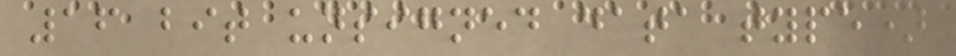16 bit unsigned data type)
